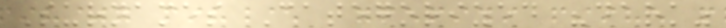Surnames Categorized "dark"
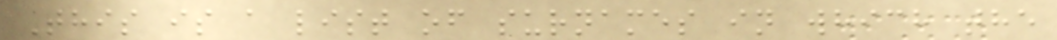This is a list of surnames in which the
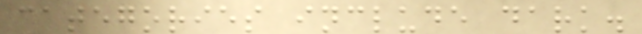categories include dark.
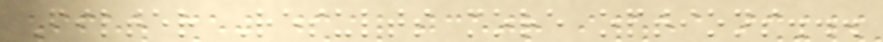Filter Results more options...
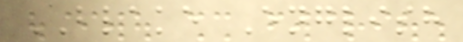BLAKE English
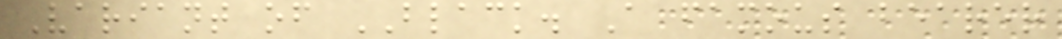Variant of BLACK. A famous bearer
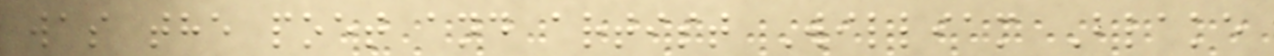was the poet and artist William Blake
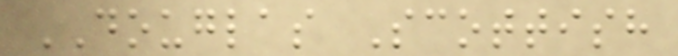DOUGLAS Scottish
